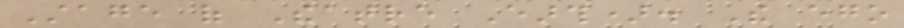Stage of Theatre Earth). The ego
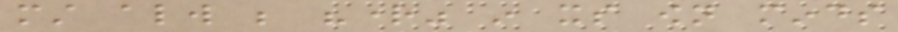must always be "right" in its own minds
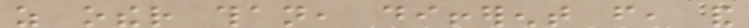as other than, different from, and
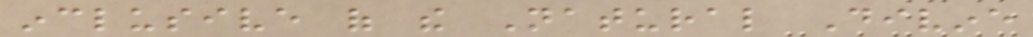inclusive of the Natural Divine
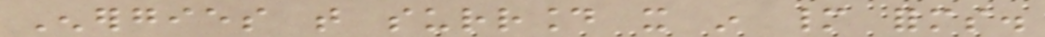Energies that surround it in many forms.
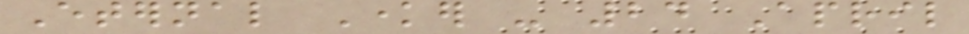Eternal Knower - 24 April
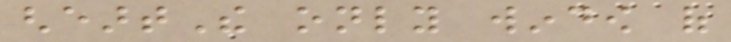gheartThe only window of
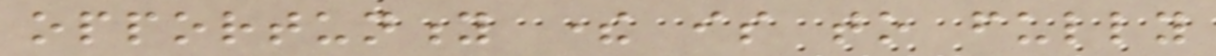opportunity there is to fully
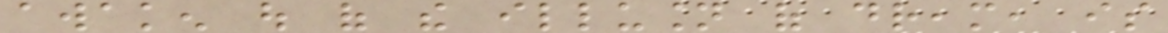awaken out of the illusion of dream, is
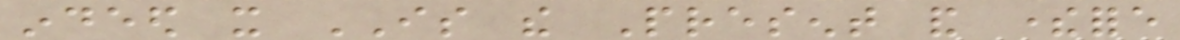indeed it IS the Present and therefore
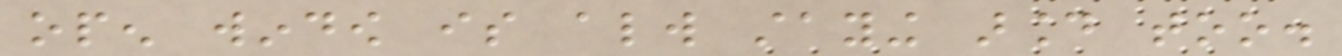open window is always staying around too.
